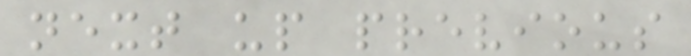next up previous
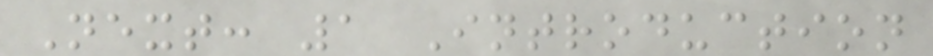Next: 1 Introduction
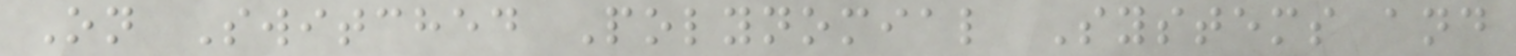On Switched Polynomial Systems and
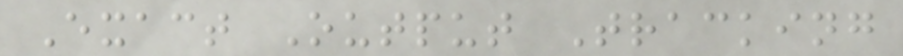Exact Output Tracking
